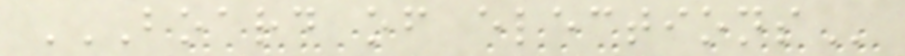BOARD OF ELECTIONS
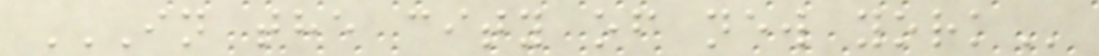IN THE CITY OF NEW YORK
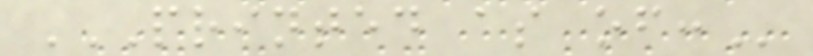PRINTED AS OF:
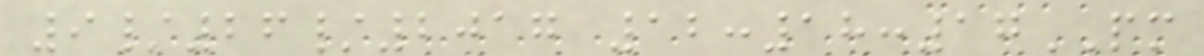9/26/2017 12:18:17PM
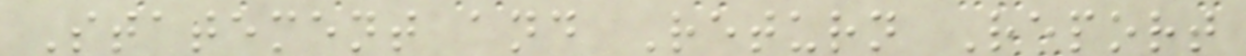Statement and Return Report
